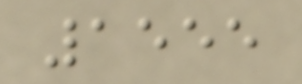1555
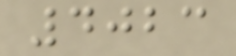4023
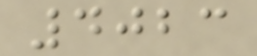4023
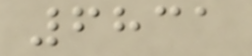6831
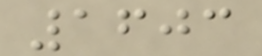1603
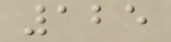125
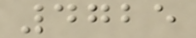4725
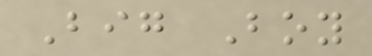Big Boy
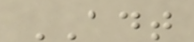ADT
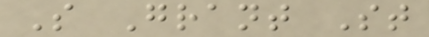S Grant St
